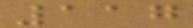117
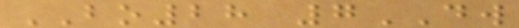BO28 7DW
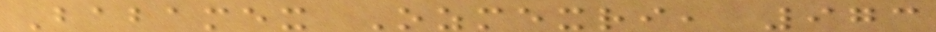Babamex Ozmexri, 973
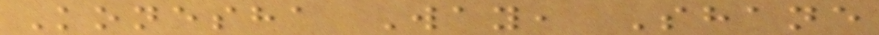Konesha Way, Shane
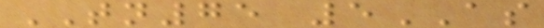TN75 5AS
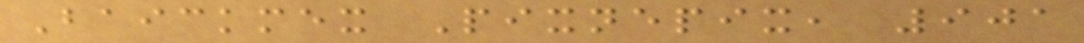Baickmex Pixnepix, 901
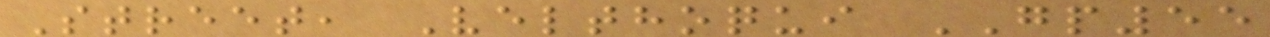Street, Velthoqui GP55
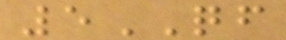5QF
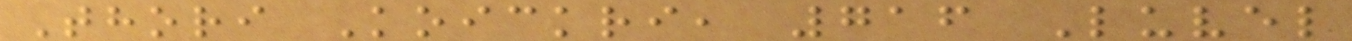Thori Koickri, 716 Luvel
